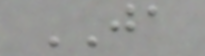JA
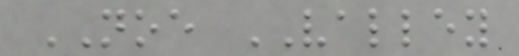NOE VALLEY
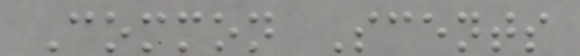Common Scents
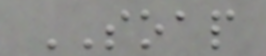SOAP
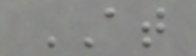AT
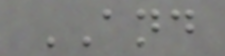AND
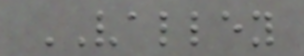VALLEY
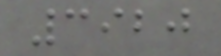3920
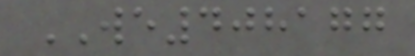WE408177
